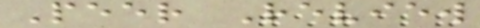Peer Review
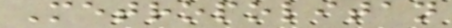Metropolitan
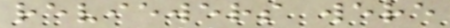reviewers were
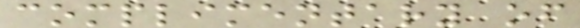complimentary of
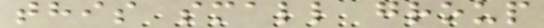this small group
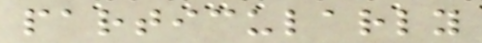particularly
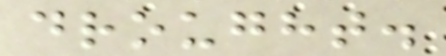drought.
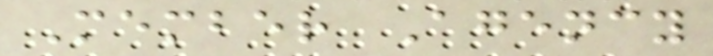Member Agency
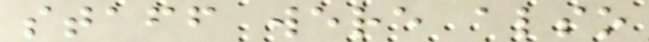staff were also
